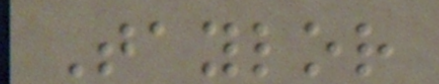Taylor
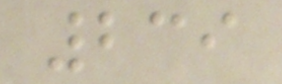239
